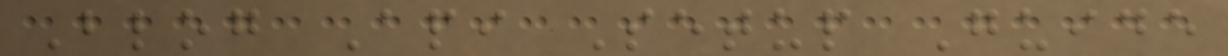Blog Api Setup Guide
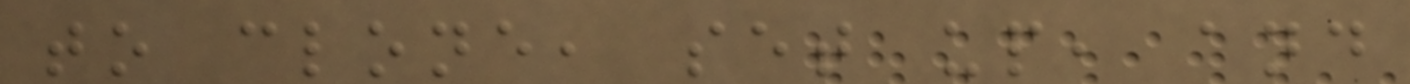to clone, set up, and
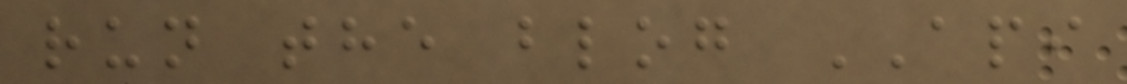run the blog API
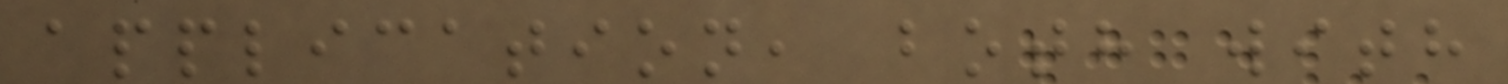application, both with
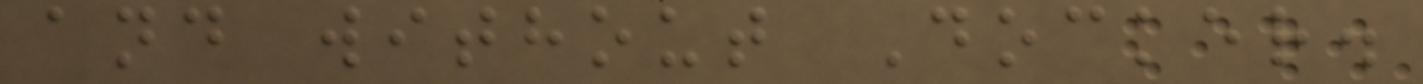and without Docker.
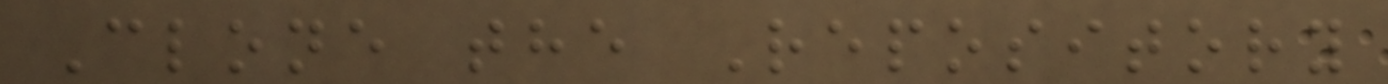Clone the Repository
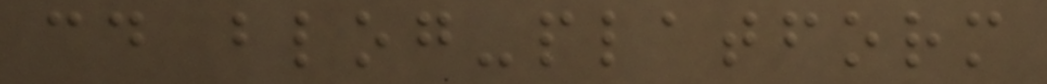cd blog-platform
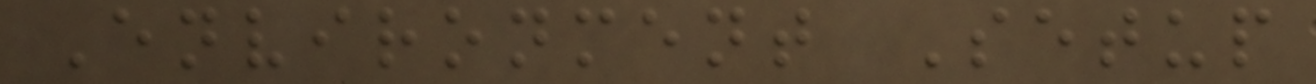Environment Setup
